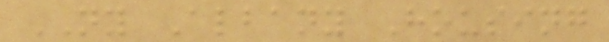NY Albany Housing
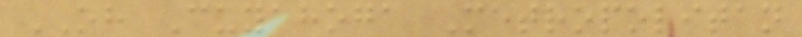OH Cuyahoga Metropolitan
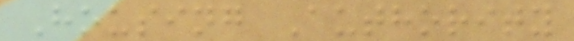Housing Authority
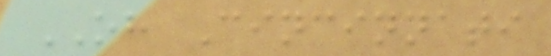OH Cincinnati
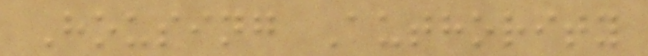Housing Authority
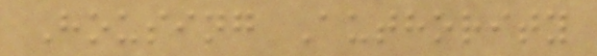Housing Authority
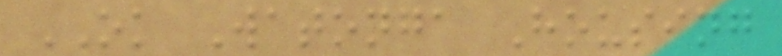OK Watonga Housing
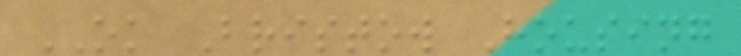OK Bristow Housing
